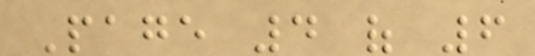Page 4 of 6
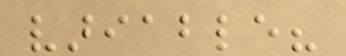variable?
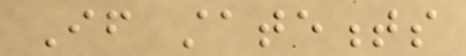If statements
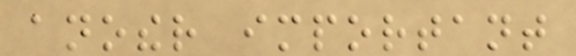another important
